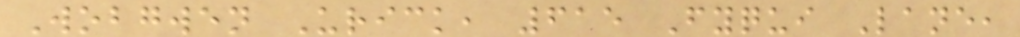Wobgwen Urick, 615 Fyqui Lane,
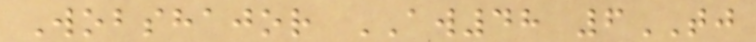Wobshajor AW48 6TJ
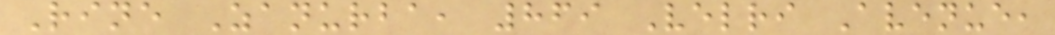Rine Zanurba, 869 Velri Avenue,
